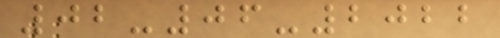02-06-2022
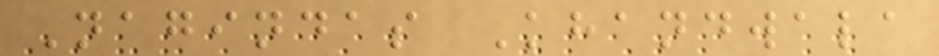Nagindas Khandwala
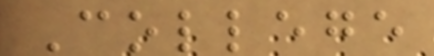College
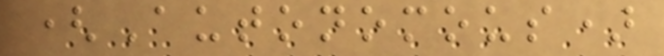(Autonomous)
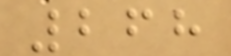268
